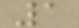1
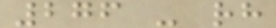276 - rh
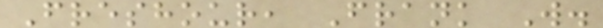Freshour, Frank W.
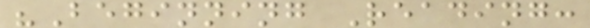"Beginning Reading:
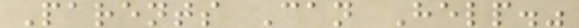Parents Can Help."
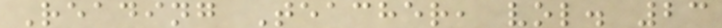Reading Teacher, vol. 23
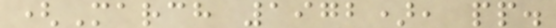(March 1972), pp.
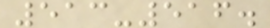513-516.
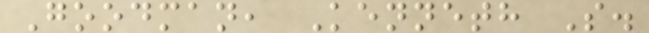Goodman, Kenneth S.
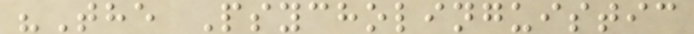"The Psycholinguistic
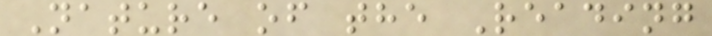Nature of the Reading
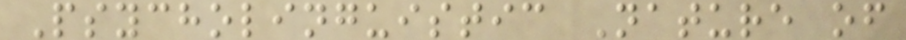Psycholinguistic Nature of
